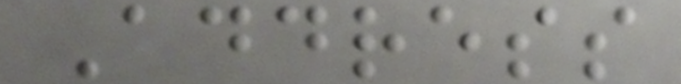Address
